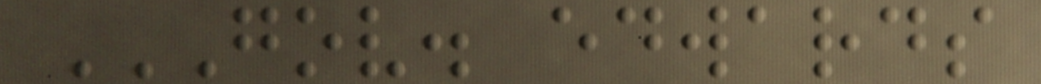GOV. EDWARDS
